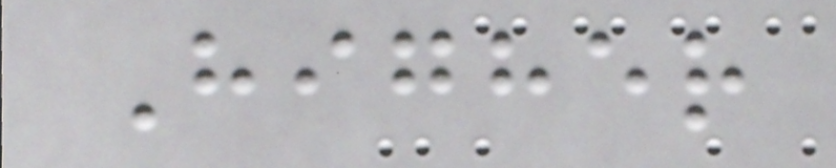Higher
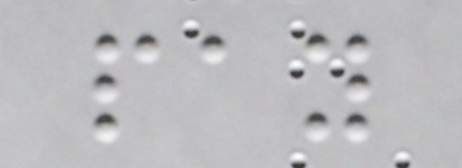pay
